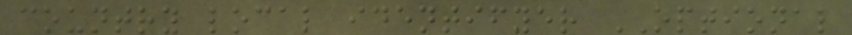country local identifyer OPTIONAL
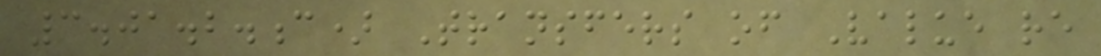3.01.2.c) Transfers of Value re
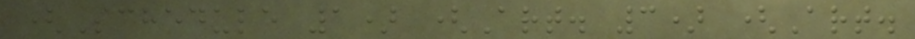(Schedule 1) (Art. 3) (Art.
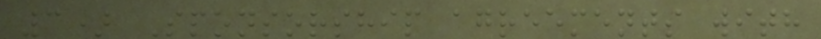3) Sponsorship agreements with
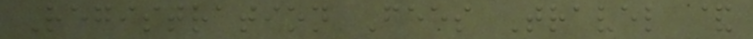Registration Fees Travel &
